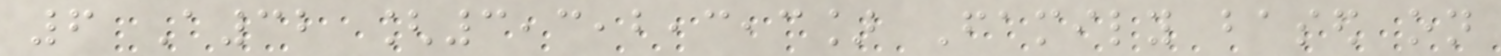6 A32 [3,3,2,3,3] Family based on
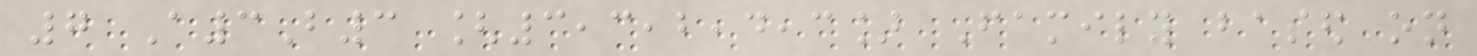7 A3B3 [3,3,2,4,3] Family based on
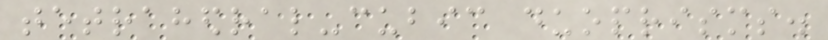tetrahedral-cubic duoprisms.
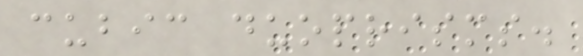cubic duoprisms.
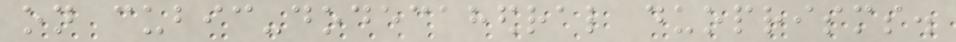on cubic-dodecahedral duoprisms.
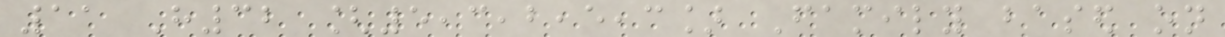11 H32 [5,3,2,5,3] Family based on
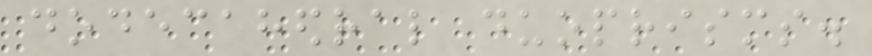dodecahedral duoprisms.
